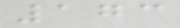173
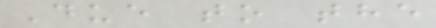Due to the
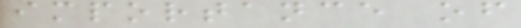importance of
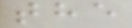the
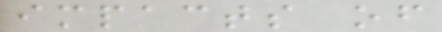impacts of
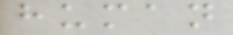human
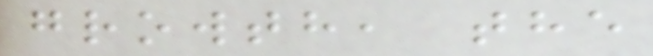growth, the
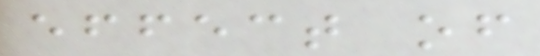effect of
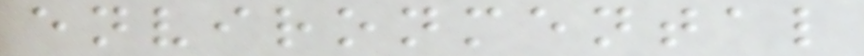environmental
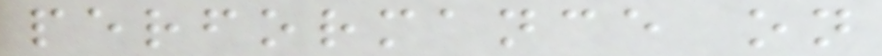performance on
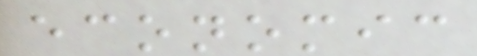economic
